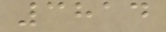3814
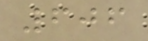606
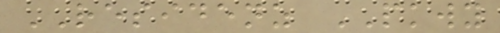RESIDENZ PKWY
